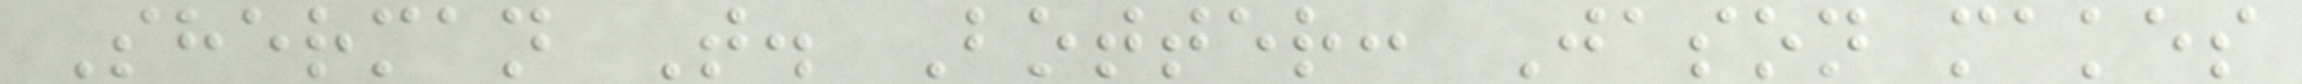Sherman T. Botter: Jason makes
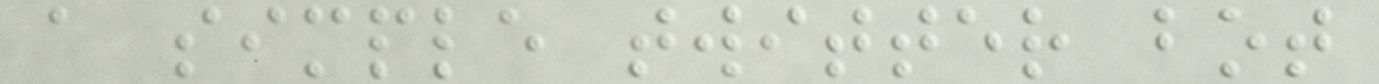a simple twitter bot
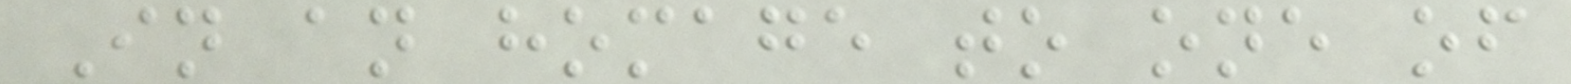In an homage to one of
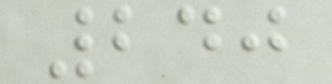240
